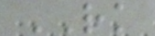RK
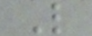L
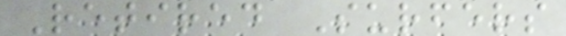Retired Surfers
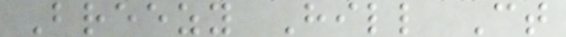Breezy Hill Ct
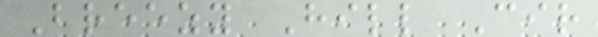Breezy Hill Cir
